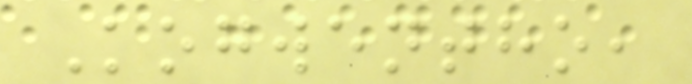Kogwentho,
